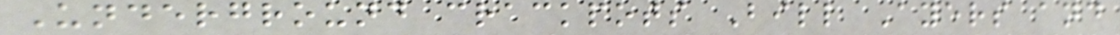Underground crackpots Bill Ayers and
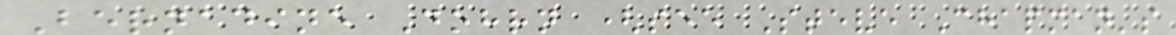Bernadine Dohrn (see Steve Chapman's
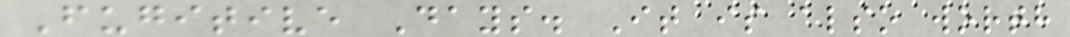Fugitive Days. It is also worth
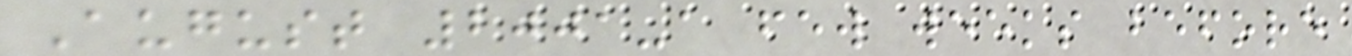August 2001-a few weeks before
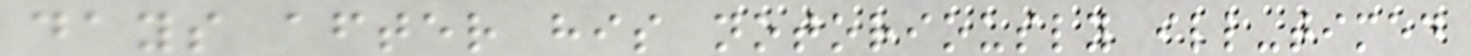days after his notoriously ill-timed
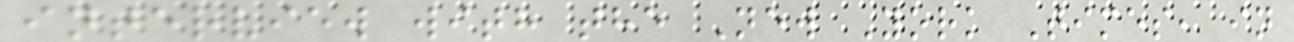interview with the New York Times, in
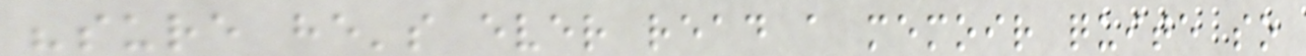"sure he's ever read a memoir quite so
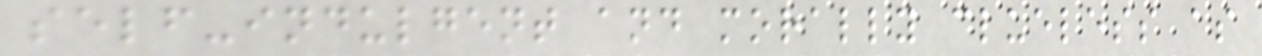self-indulgent and morally clueless as
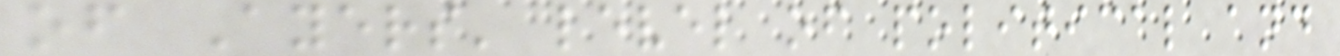of Ayers' level of political and
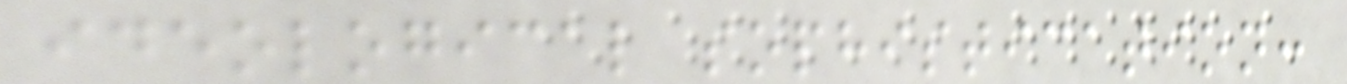ideological sophistication:
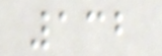132
